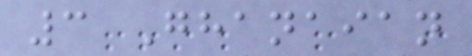3 Ghanaian
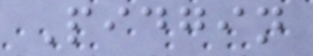Pidgin
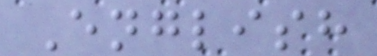English
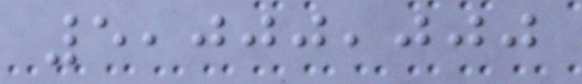5,000,000
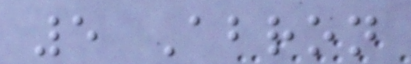5 Abron
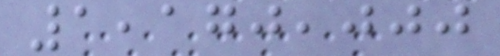1,170,000
